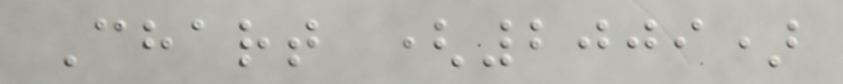Chart (2009)
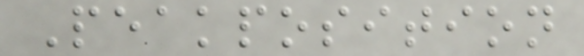Peakposition
